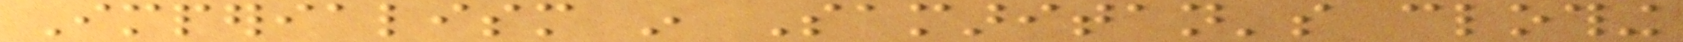Imperialism in Samaritan's clothing
